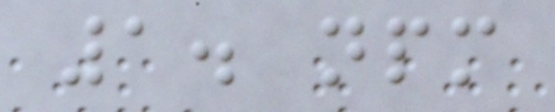1. npm
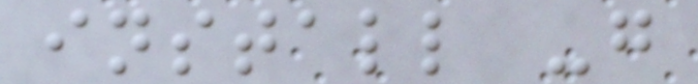install -g
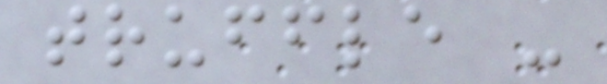truffle -
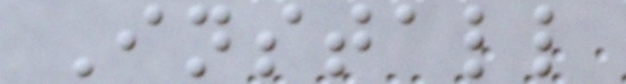Install
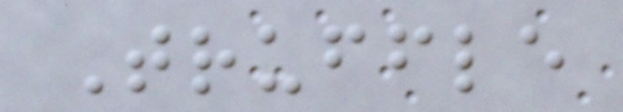Truffle
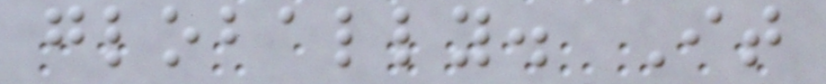globally. It
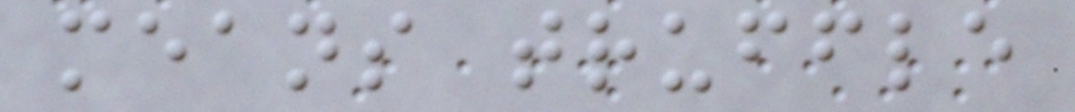means truffle
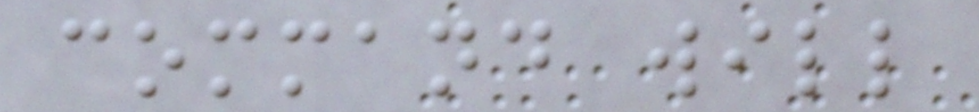command will
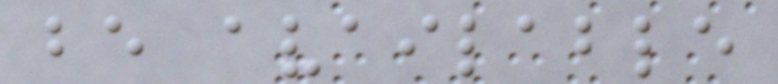be available
